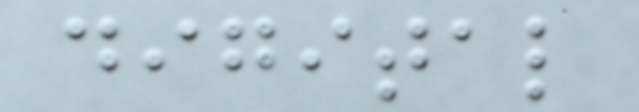digital
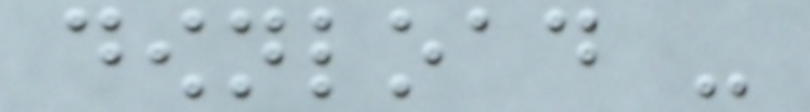download -
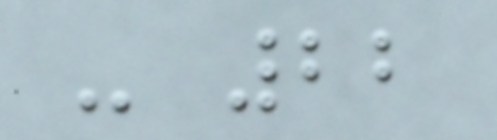- 22
